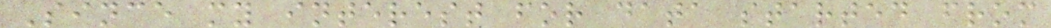Since my interest for data started from
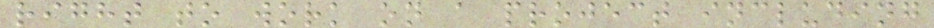right to work on a project including
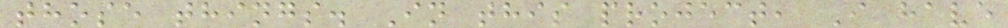those things. In this project, I have
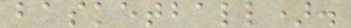basketball).
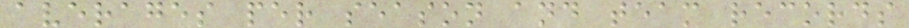averages per season and team records
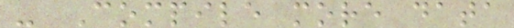- Compile more data
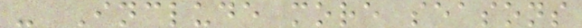- Include more seasons
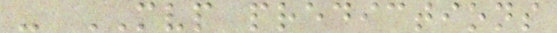- MVP predictions
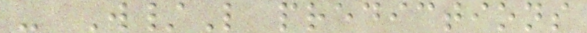- W/L predictions
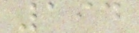194
